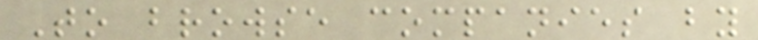To browse companies by
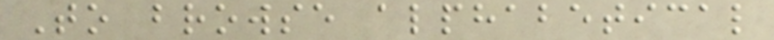To browse alphabetical
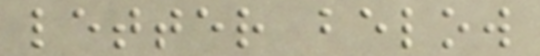letter below
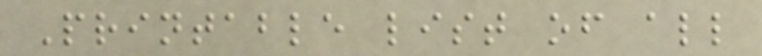Printable list of all
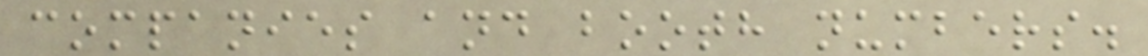companies and booth numbers.
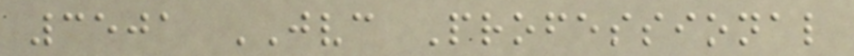3501 JVC Professional
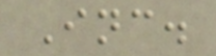Inc.
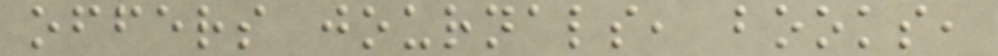offers journals, books,
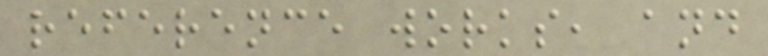reference works, and
